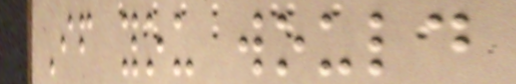If you would
